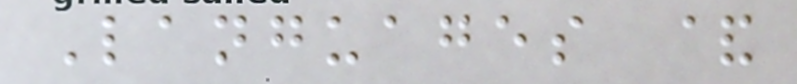Languages &
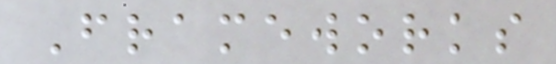Frameworks
